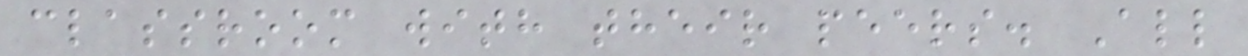classroom with their peers. All
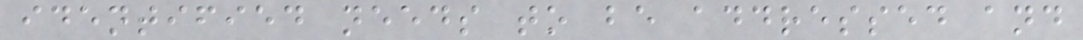identified needs to be addressed and
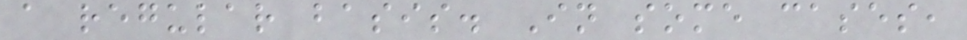a regular basis. In some cases,
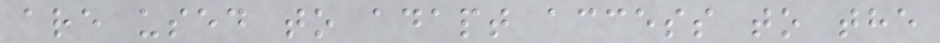are used to adapt access to the
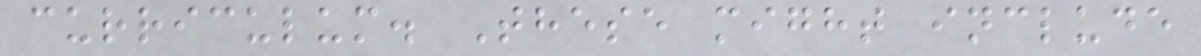curriculum. These might include
